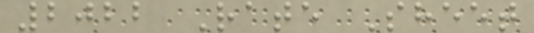2022 Rate Sheet
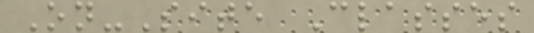On-Site Classes
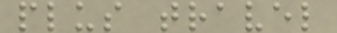plus travel
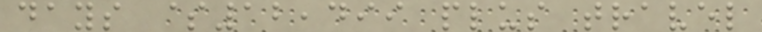days $12,499 plus travel
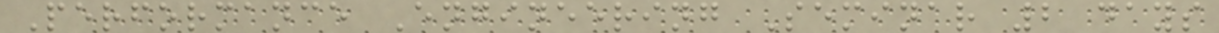Performance Engineering Seminar 2 days
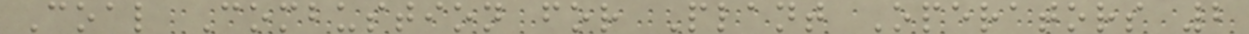Coal Combustion for Plant Operators 2
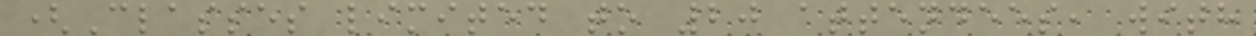(Classes limited to 20 attendees, with
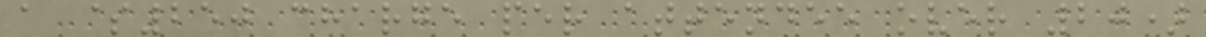a $250 charge per attendee over 20)
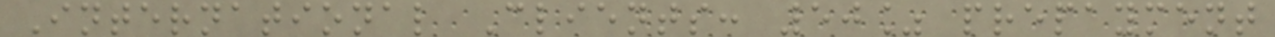International Clients: 50% prepayment
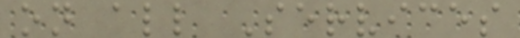on all Services
